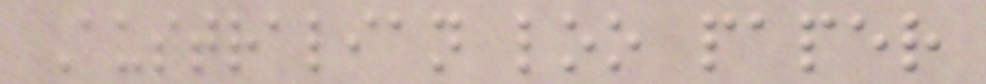Australian loo paper
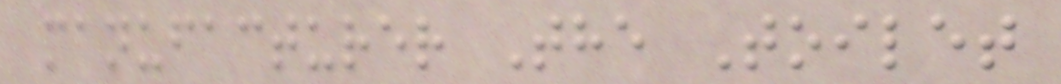manufacturer The Toilet
